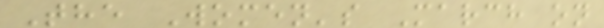The Women's March on
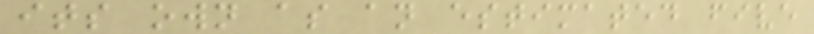its own as an estimated five
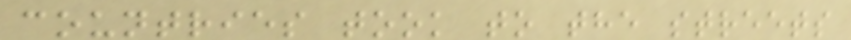countries took to the streets
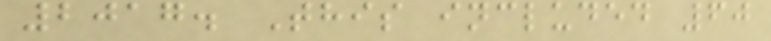2017. This included 60
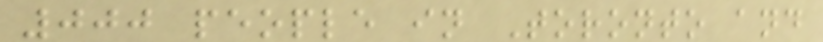000 people in Toronto and
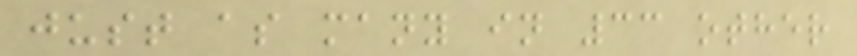just as many in 33 other
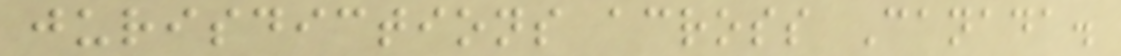jurisdictions across Canada.
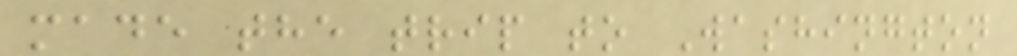made the trip to Washington
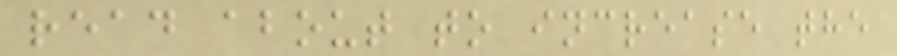read about to increase the
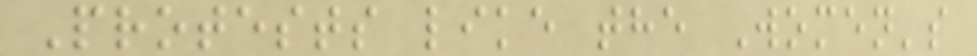Protests like the Women's
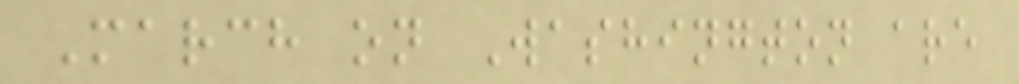March on Washington are
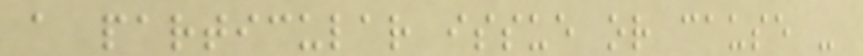a particular issue or cause -
